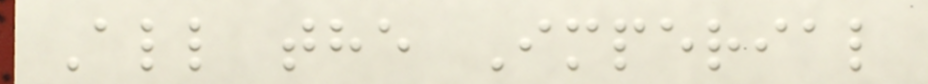All the Imperial
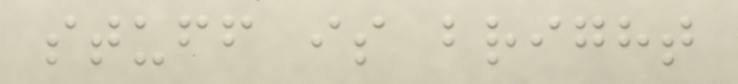stuff is bright
